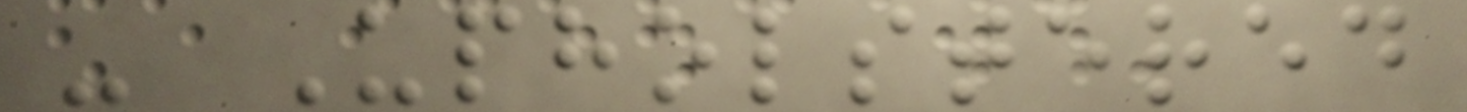- Upholstered
